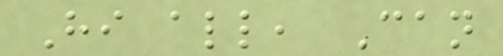Hi all, Can
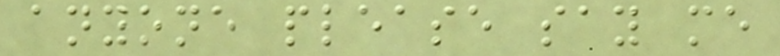anyone please say me
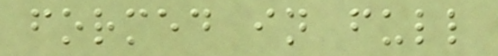formed in full
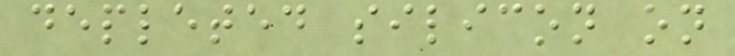depleted silicon on
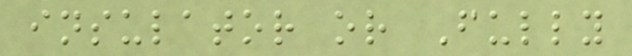insulator or Fully
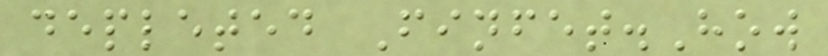depleted Finfet.How
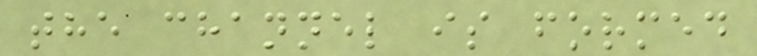the channel is formed
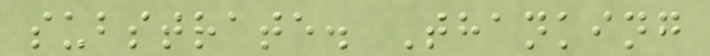substrate. Thanking
